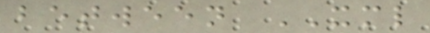between XML
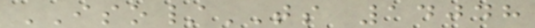ISO/TS 14048
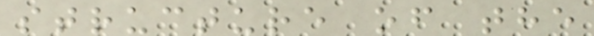structure of the
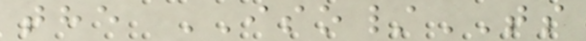the ISO/TS
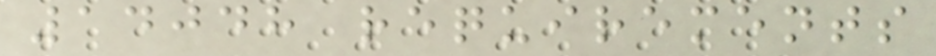14048 requirements
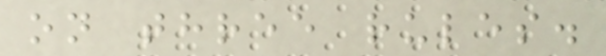on three rules.
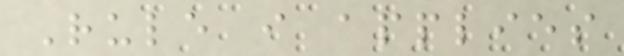Rule i applies
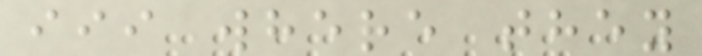iii where they
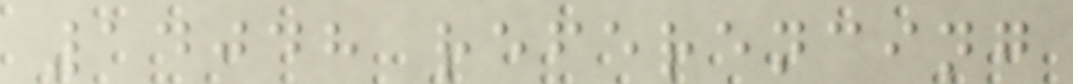14048 referencing
